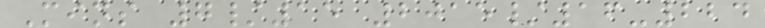Mins 7/15 2015/16-224
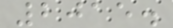2015.
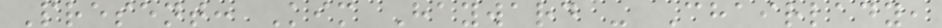Present: Kim Hayward - Chairlady,
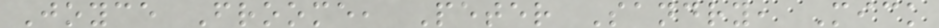Joyce Froome, Peter Sandry, Mick
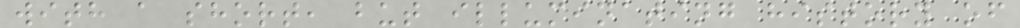with a short, but illuminating history of
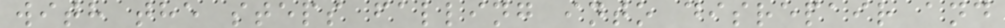with the steps falling into disrepair and
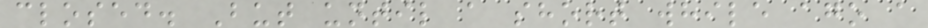closed. But until a short while ago a
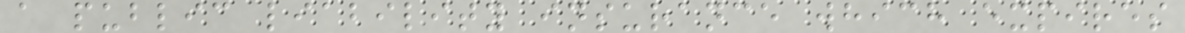a public liability insurance which expires
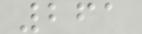261
